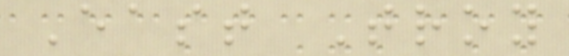East Troy
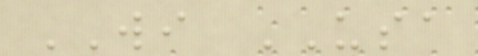WI USA
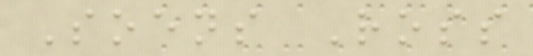Soens Ross
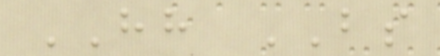HH BS
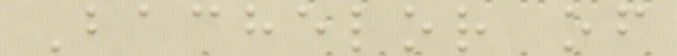Bachelor of
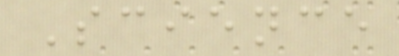Science
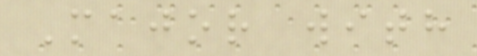Major with
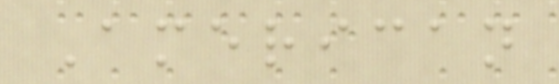American
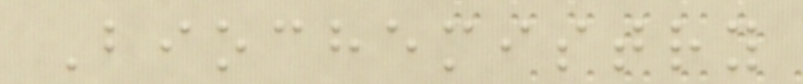Biochemistry
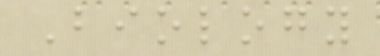Biology
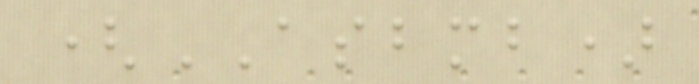(ASBMB)
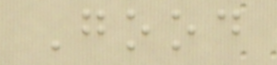Good
